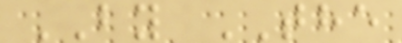BY THE
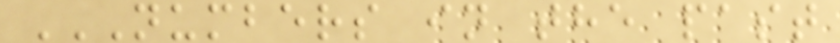NUMBERS IN THE PAST
